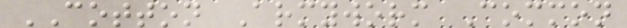COTTON Armyworm Common
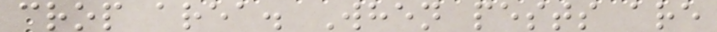crop area. When pests are
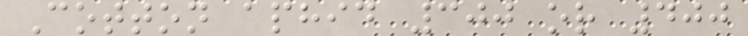Cotton aphid 300 or 400
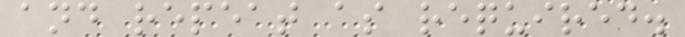and repeat as required.
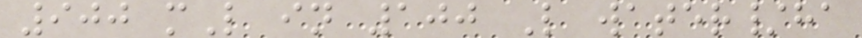900 mL in 100 L water/ha
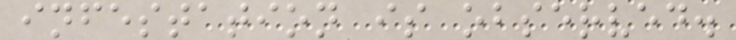infestation is observed.
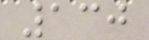130
